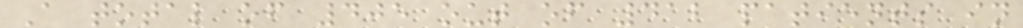A total of 405 out of 412 patients in
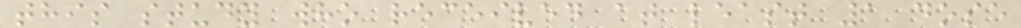this study who received at least 1 dose
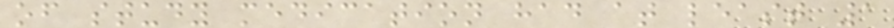of study medication had at least 1
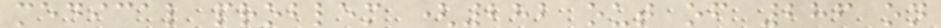medical problem (282 out of 286 on
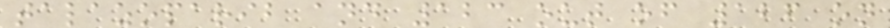talazoparib and 123 out of 126 on
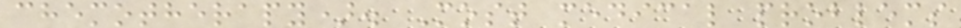chemotherapy). Most medical problems
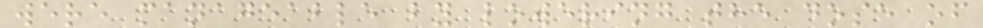were manageable by lowering the dose of
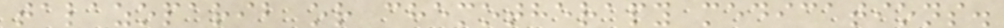talazoparib or chemotherapy medications.
